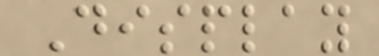Display
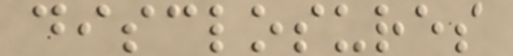disclosures
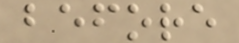before
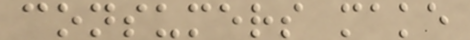consumers make
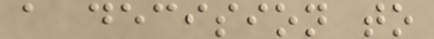a decision to
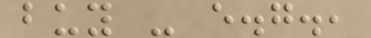buy - e.g.,
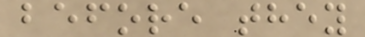before they
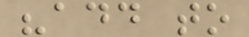"add to
